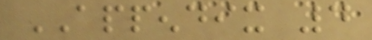APPENDIX 4
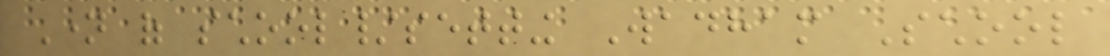Name of school/setting Wadham School
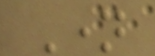Name
